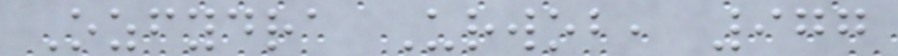Ozfydra Urwob, 977
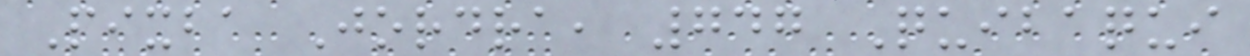Pixba Jordra, 747 Quibaqui
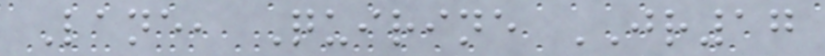Lane, Quirine JR17
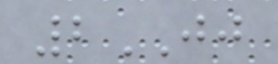2JJ
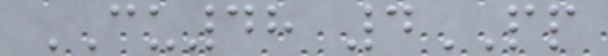CU48 4PP
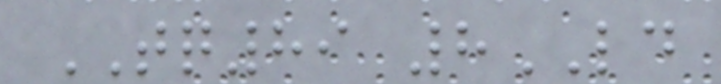TQ89 8LD
